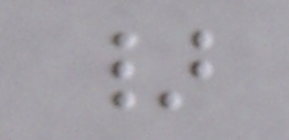}
